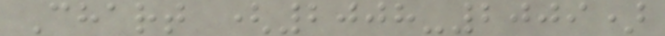Chart (2008-2009)
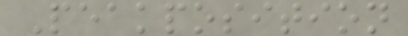Peakposition
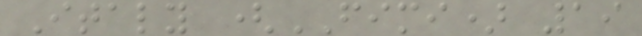Italy (FIMI) 19
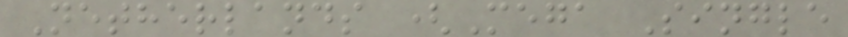Netherlands (Mega Single
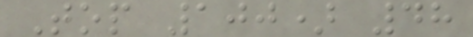Top 100) 48
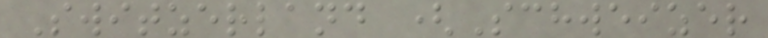Switzerland (Schweizer
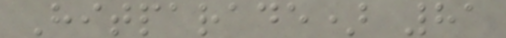Hitparade) 81
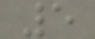5
